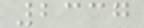2337
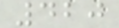420
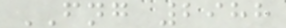FNG 2988
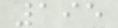195
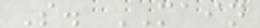S. MAIN
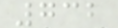732
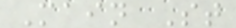Main St
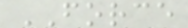FORCE
